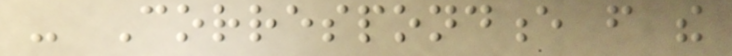- Correspondence from the
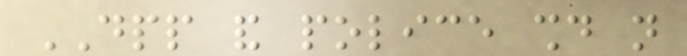DPP and police should not
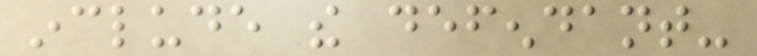include the defendant-
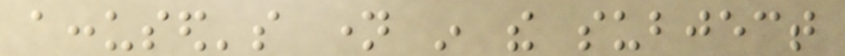accused's name in the subject
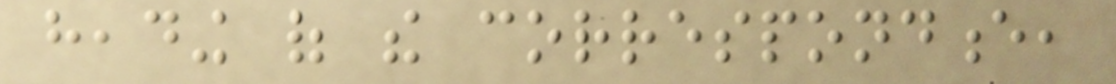heading of the correspondence,
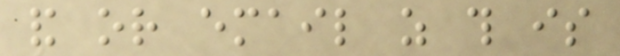and or email as this is
